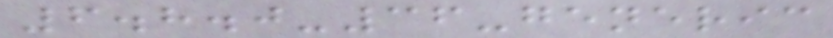6.8.0-36-generic
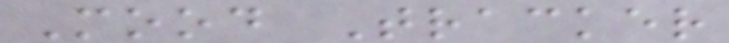Mood Tracker
